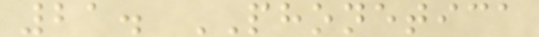21. PHONETICA
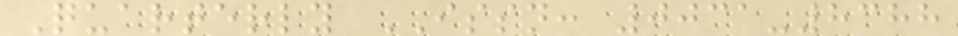Quarterly ISSN: 0031-8388
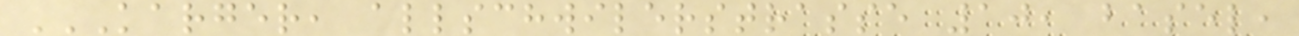KARGER, ALLSCHWILERSTRASSE 10, BASEL,
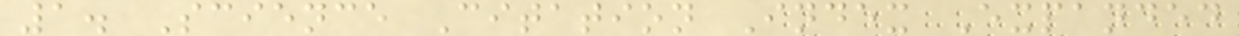1. Science Citation Index Expanded
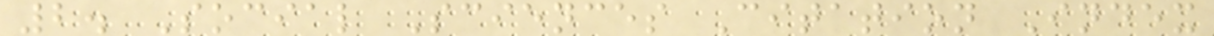2. Social Sciences Citation Index
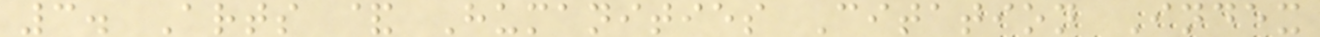3. Arts & Humanities Citation Index
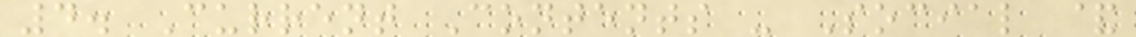4. Current Contents - Social &
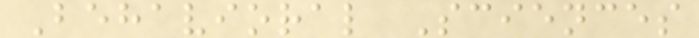Behavioral Sciences
